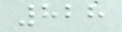828
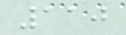110
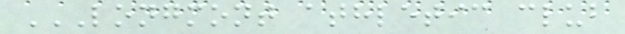LONGMONT ATHLETIC CLUB
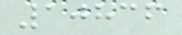10836
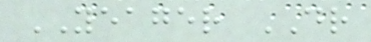YEAGER DR
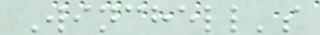Winchell's
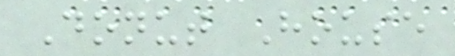Donut House
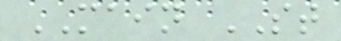MAIN ST
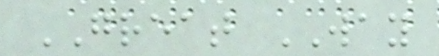GREAT WAY
